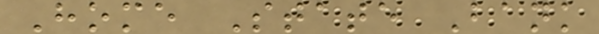Home State Bank
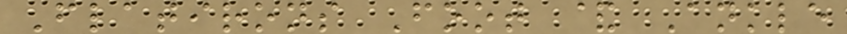Flatirons Foot & Ankle
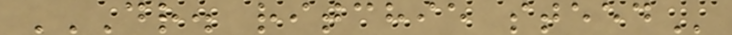DR. RITCHIE STEED
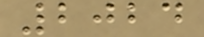2024
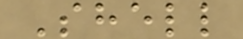Shell
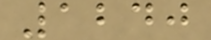1240
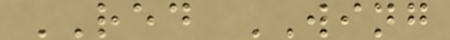RED WING
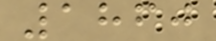1860
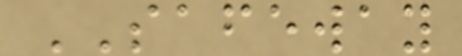SAFEWAY
